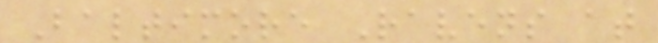Baltimore Ravens at
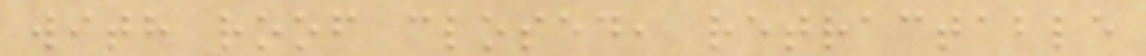with roof closed, retractable
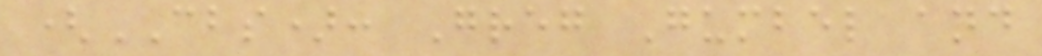(CBS): Greg Gumbel and
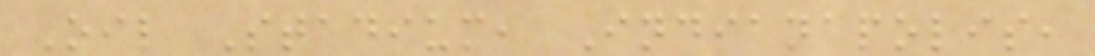Oil Stadium, Indianapolis,
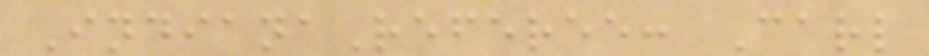IndianaReferee: Carl
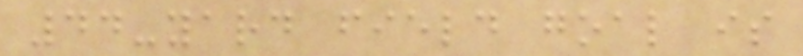44-yard field goal is
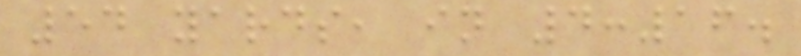54 yards, in 4:16.
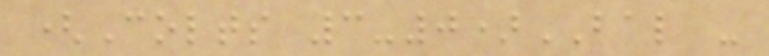(Colts 3-0)BAL -
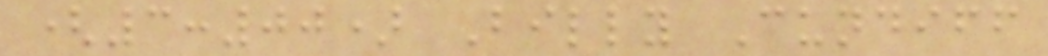(3:00) Billy Cundiff
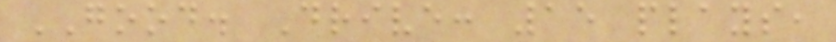GOOD. Drive: 15 plays,
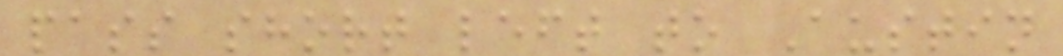pass short left to Austin
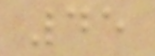45
